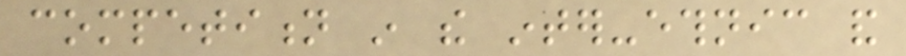competition in the inter-ethnic and
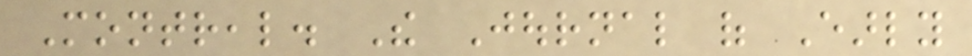Montreal. The Journal of Early
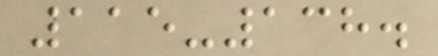115-138.
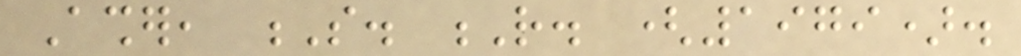Asher, S. R. (1979).
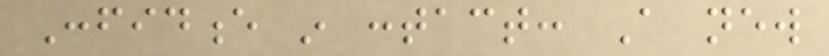Confidence in contact: A new
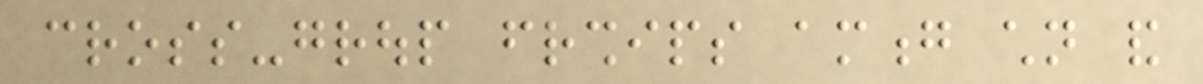cross-group friendships among children and
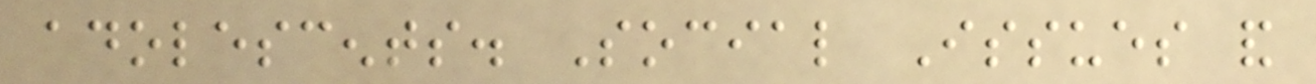adolescents. Social Issues and
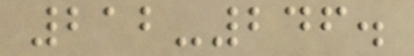212-246.
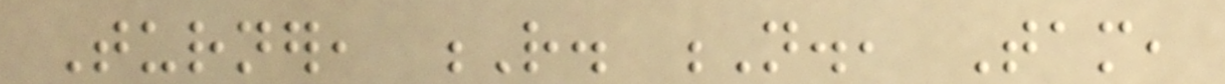Turner, R. N., Tam,
